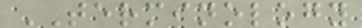TERMINOLOGY
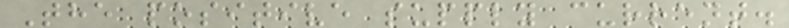The positive supply current.
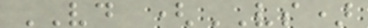VD (VS)
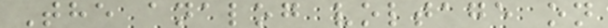The analog voltage on
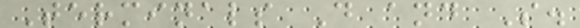Terminals D and S.
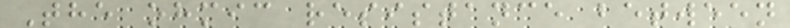The ohmic resistance between
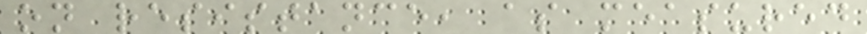on resistance, as measured
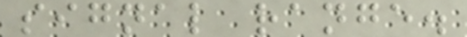signal range.
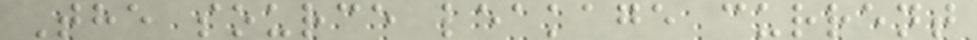The source leakage current
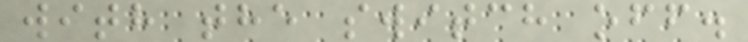with the switch off.
